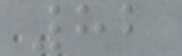82
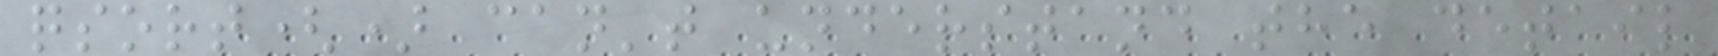qsort() can't understand the detail
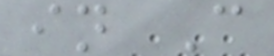in C
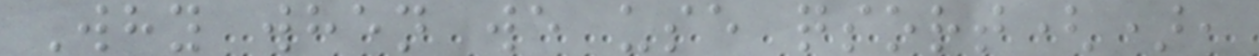Why when we use qsort(),
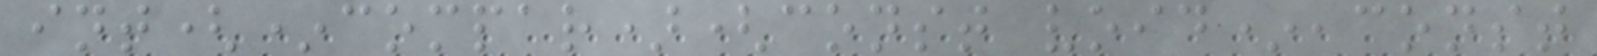int(*compar)(const void*,const
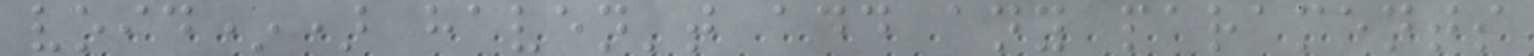void*) haven't add any paraments
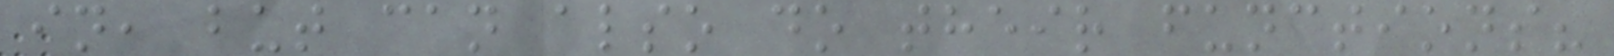in, but can also do their functions?
